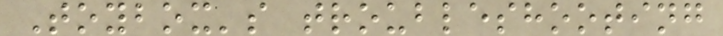Toybox's troubleshooting
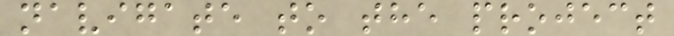navigate to the project
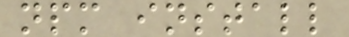npm install
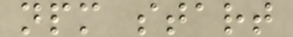npm start
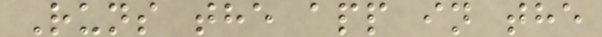Runs the app in the
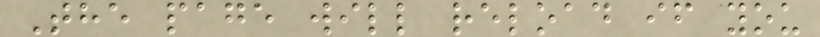The page will reload if you
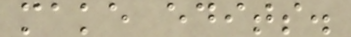make edits.
